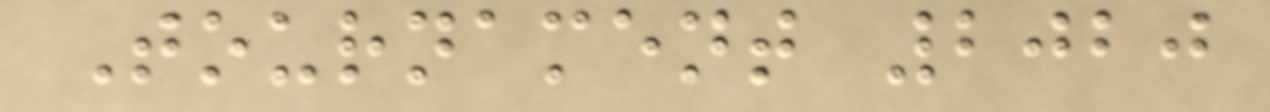Tournament 2020
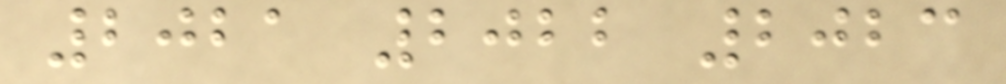2021 2022 2023
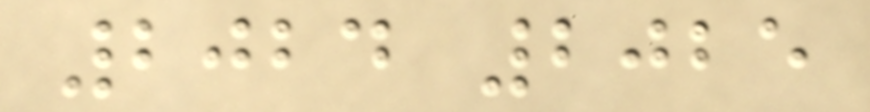2024 2025
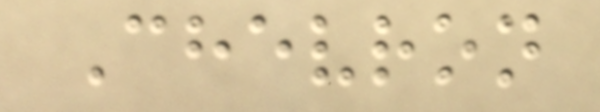Chevron
